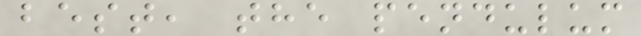best, the pendulum
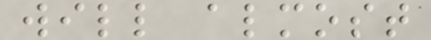will almost
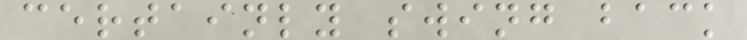certainly swing back
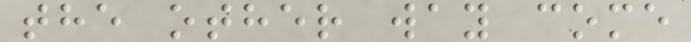the other way come
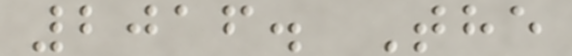2016. The
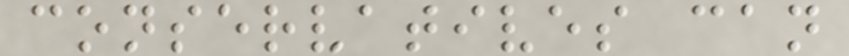conservatives can
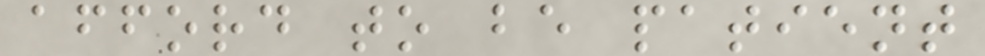afford to be patient
